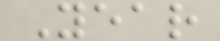Year
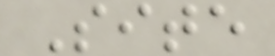Site
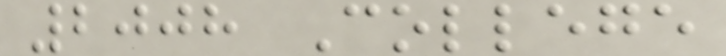2008 College
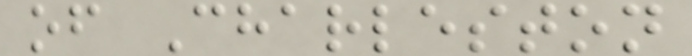of Charleston
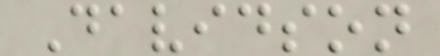Davidson
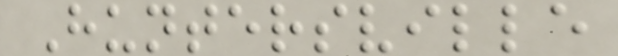Huntersville
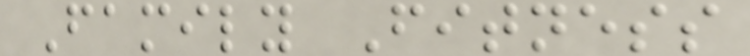Family Fitness
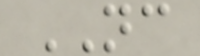NC
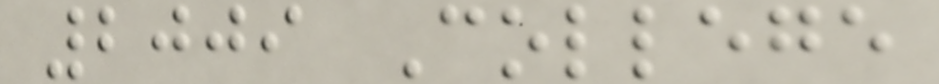2009 College
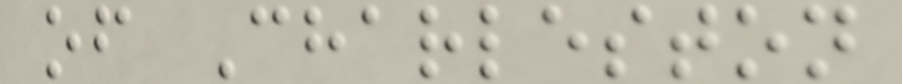of Charleston
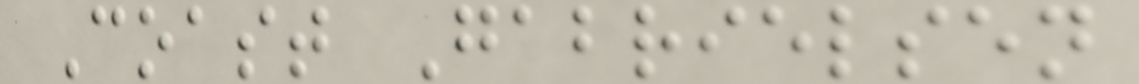Coast Gabrielsen
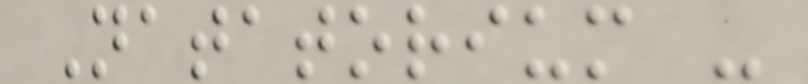Natatorium -
